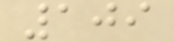109
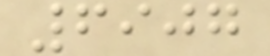6907
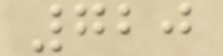720
